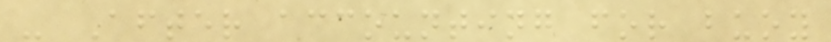- After accounting for buoy
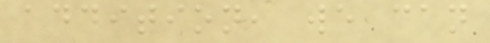addition, we can
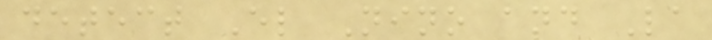detect El Nino and La
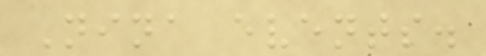Nina events.
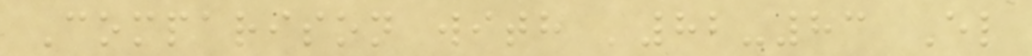Comparison with '82-83 El
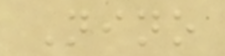Nino
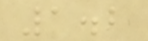1.2
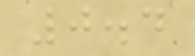0.4
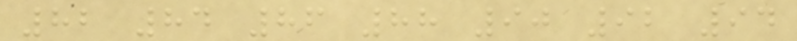82 84 86 88 90 92 94
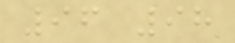96 98
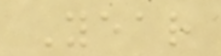Year
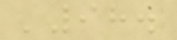'98.
